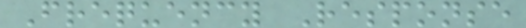Frequency Response
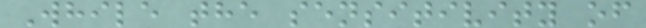While the sensitivity of
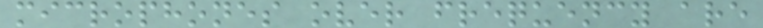microphones over frequency are
